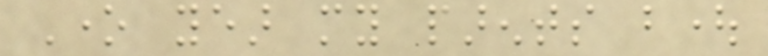One year my parents bought
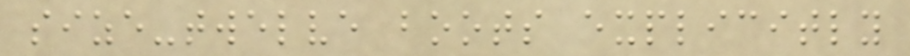size-twelve boots explicitly
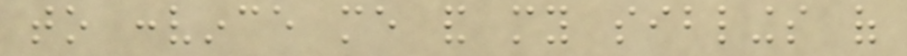to convince me and my siblings of
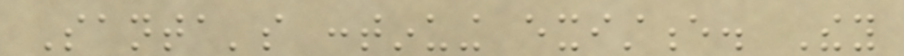Santa's continuing existence. They
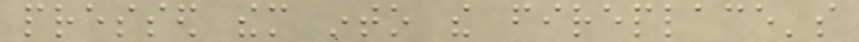pressed them into the fireplace's
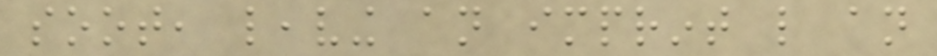soot, leaving an imprint like an
